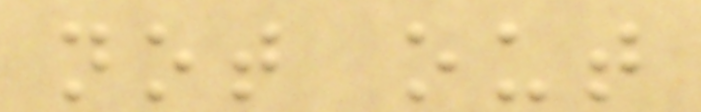not out
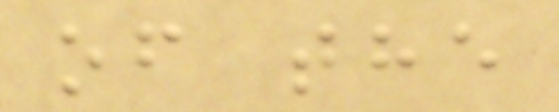of the
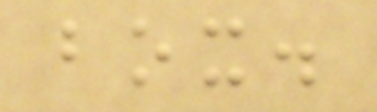box.
